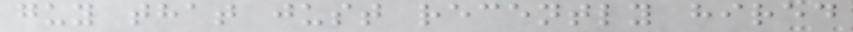guy that just recently hired
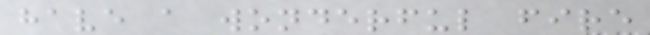have a wonderful fire
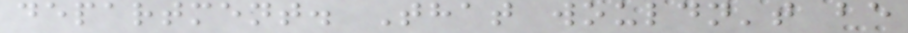department. That wouldn't be
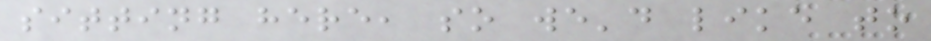sitting here, so we'd like to
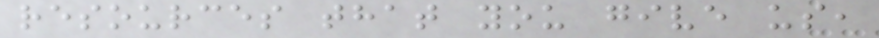resources that you give us,
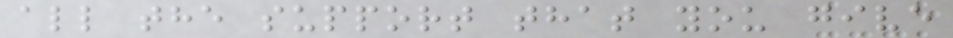all the support that you give
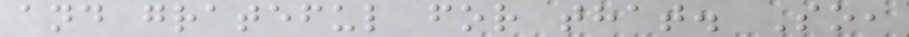and grateful for that. So,
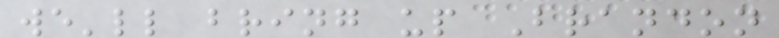we'll bring up Brandon
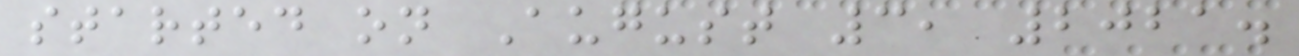started on August 3, 2021.
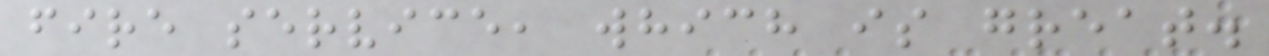fire service, which is great.
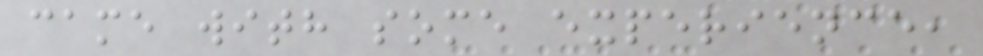came with some experience,
